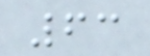63
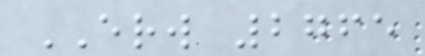ERW 2765
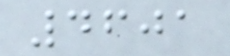4601
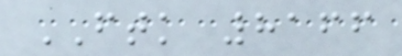FTK 8166
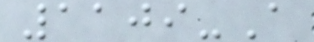1109-A
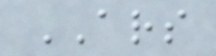ARS
